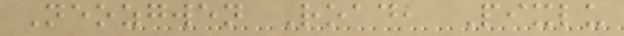Neozgwen Road, Pixlu
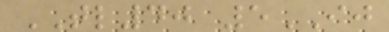TL40 5IJ
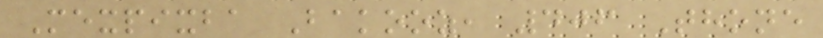Mexpixba Bakooz, 406 Thone
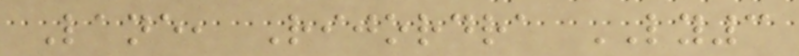Lane, Rijordra LY3
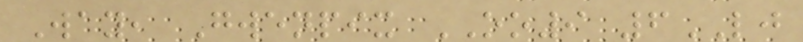Way, Gwenpix OO9 6LJ
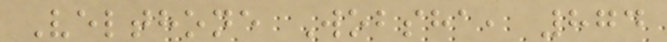Velthone Wobsha, 874
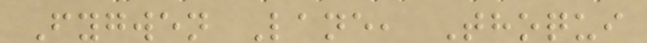Fygwen Lane, Thoqui
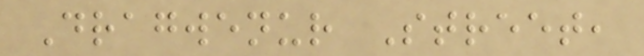Dragwenur Street,
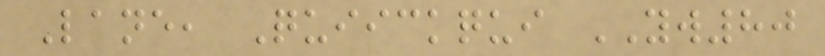Lane, Quiickqui YW80
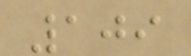109
